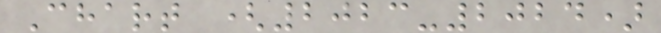Chart (2023-2024)
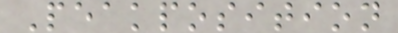Peakposition
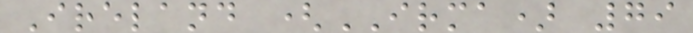Ireland (IRMA) 79
